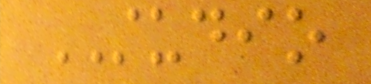STUDIO
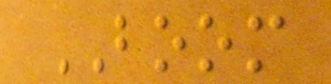BOOM
